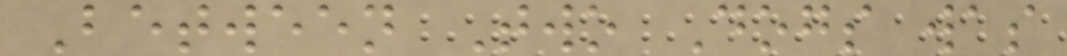Between Two Dogs was
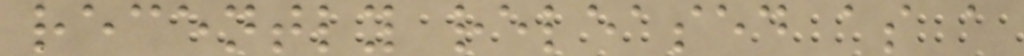recently released as a
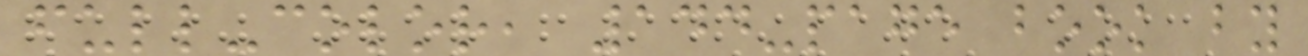full-color, 144-page book by
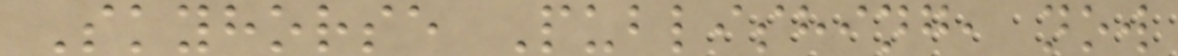Skyhorse Publishing, now
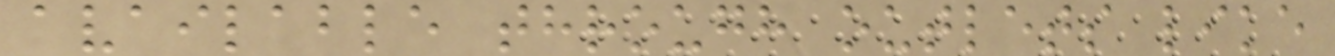available through outlets like
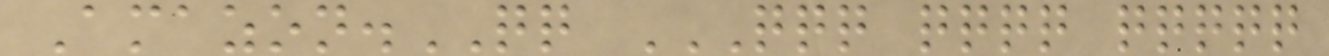Amazon.QQ QQQ QQQQ QQQQQ
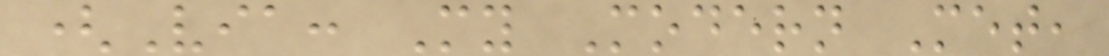(Via: My Modern Met,
